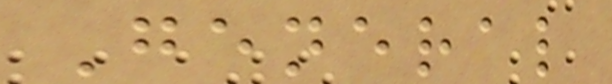General
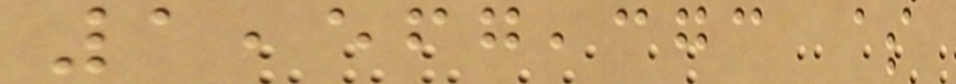1,567,373 $
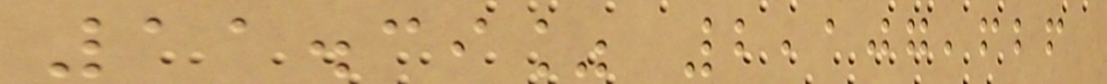11.39% 2,107,626
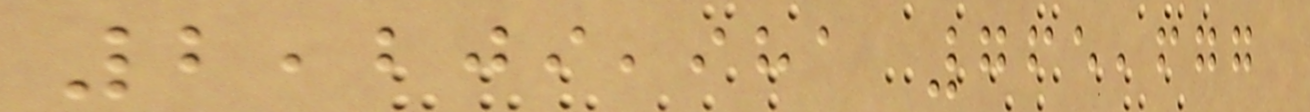2,209,981 765,677
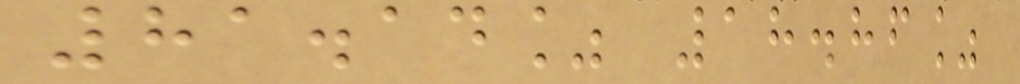81.14% 18.86%
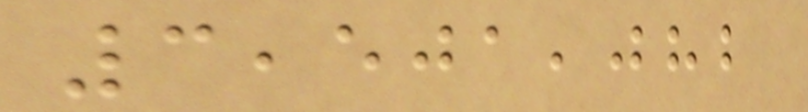3,501,082
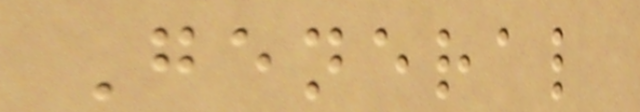General
